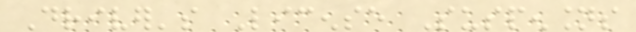Driver's License Suspensions
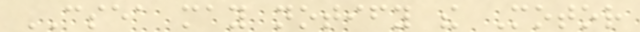CSEA may notify the Motor
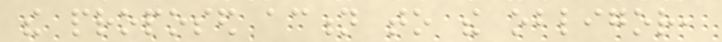the proposed action to the obligor,
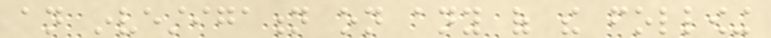an investigation on any of the following
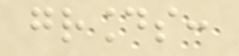grounds:
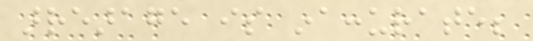arrearage is inaccurate;
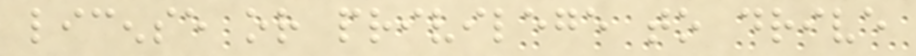license or privilege to drive
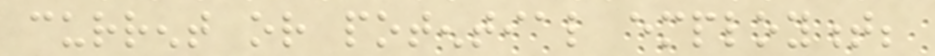current or potential employment;
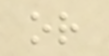or
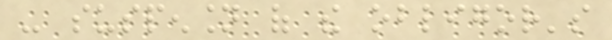- suspension of the obligor's
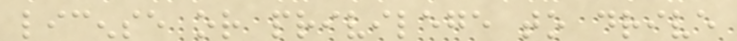license or privilege to drive
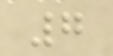7
